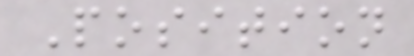Position
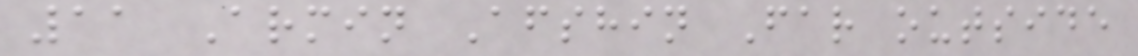11 Armin Afshin Far outside
